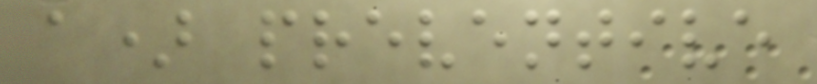a) preventive
